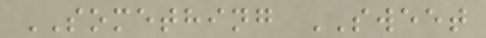SOMETHING SWEET
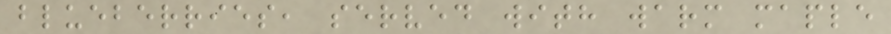blueberries, served with warm maple
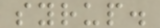syrup.
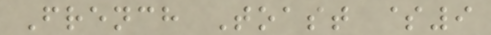French Toast $9
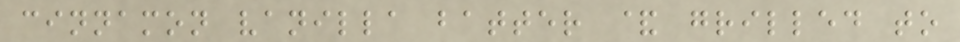cinnamon vanilla batter & grilled to
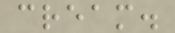cream.
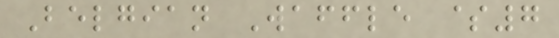Belgian Waffle $7
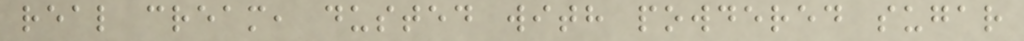real cream, dusted with powdered sugar
